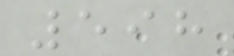598
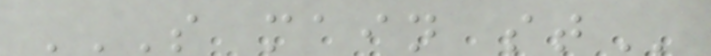S MAIN ST
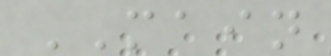MAIN
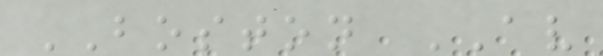BOSTON AV
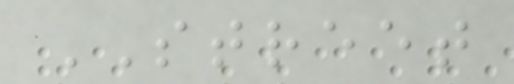STREET
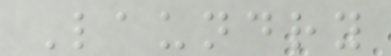Laundry
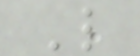L
